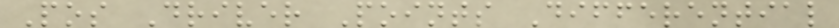Pos Driver Points Differential
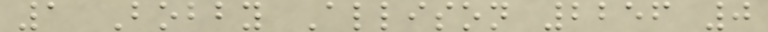1 Bobby Allison 2256 0
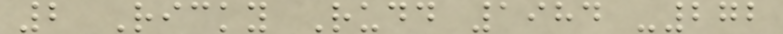2 Ricky Rudd 1984 -272
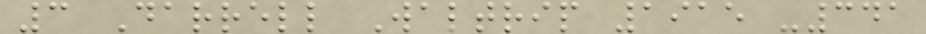3 Darrell Waltrip 1915 -341
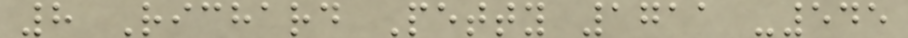8 Richard Petty 1711 -545
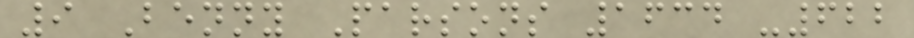9 Benny Parsons 1634 -622
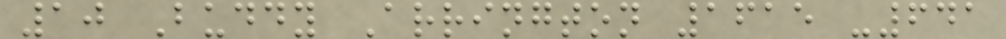10 Buddy Arrington 1615 -641
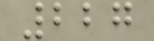227
